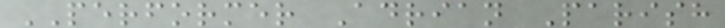PERFORMER Adrian Parish
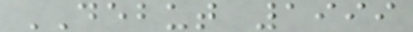DEBUT 1999
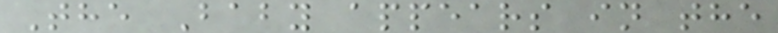The Baby appears in the
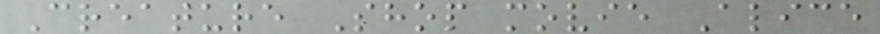Creature Shop movie Alice
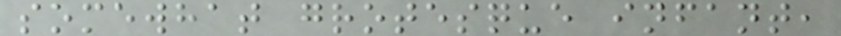somewhat grotesque infant,
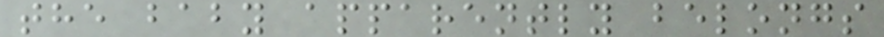the baby apparently belongs
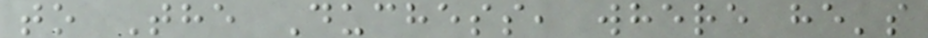to The Duchess, where he's
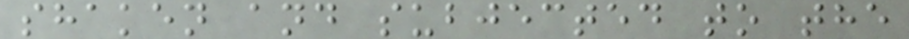shaken and subjected to the
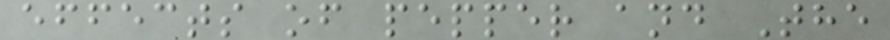effects of pepper and The
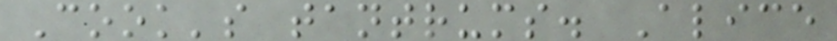Cook's tantrums. Alice
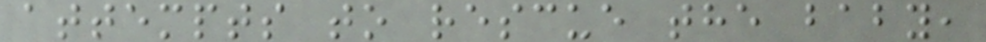attempts to rescue the baby,
